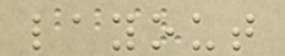layout
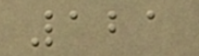121
